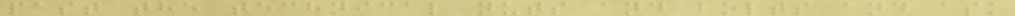past the technical nuts and bolts and ask
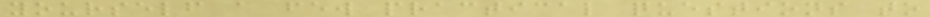yourself a few practical questions to
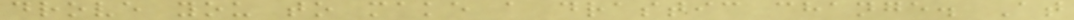drove you to make a drastic change. At
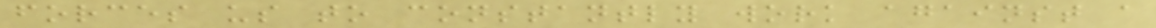forces us to constantly work against a
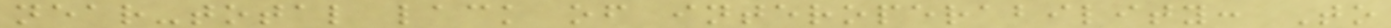near-total lack of interoperability: To
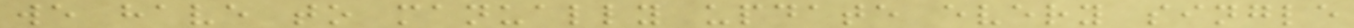we have to manually update every single
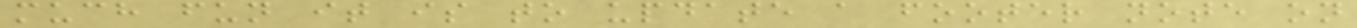much fun it is to update a footer note on
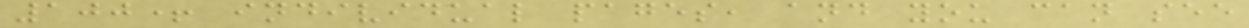100+ individual pages, and you can see
